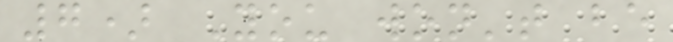7) You won't be
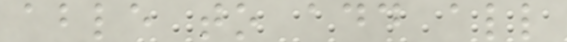able to add all
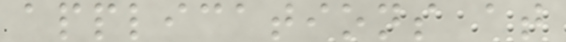applications at
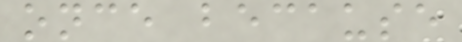once because
